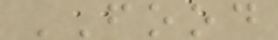FOOD
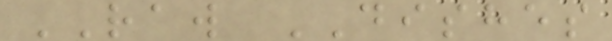RAW DISHES
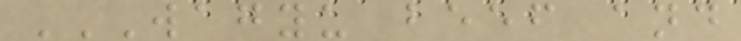WAGYU BEEF AND
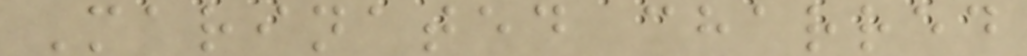Marinated charred
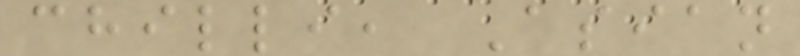chilli, Asian
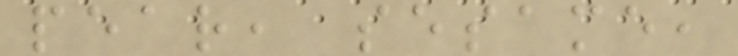pear, sesame,
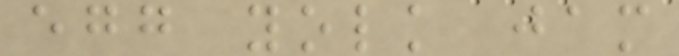egg yolk jam
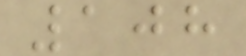108
